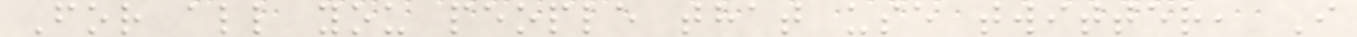For all you people that use twitter, I
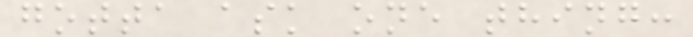gotta ask one thing:
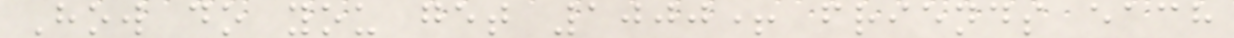How do you get 1000+ friends each
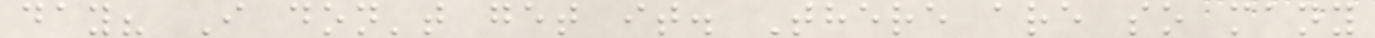day? I don't get it. There are so many
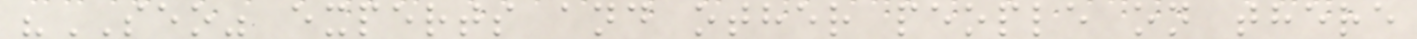"SEO" experts and other people on there
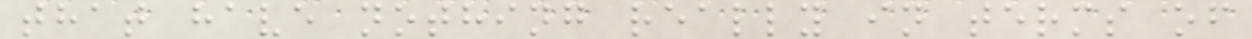that have nothing really in terms of
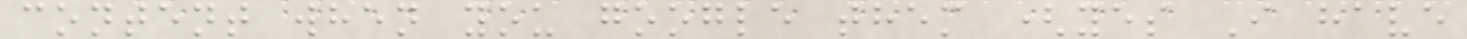content when you google them (yes I have
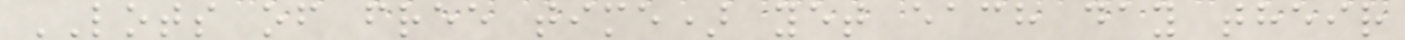LOTS of free time) yet each day their
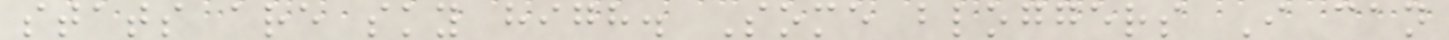stats are sky high. Some bloggers I can
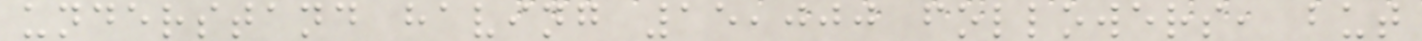understand having 15,000 followers, but
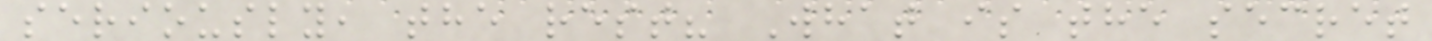seriously, the rest? What is the secret
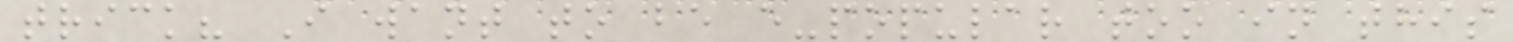trick? I want to be e-popular too in this
